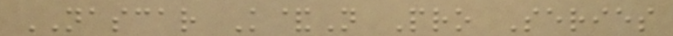NASCAR K&N Pro Series
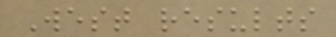West results
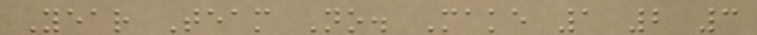Year Team No. Make 1 2 3
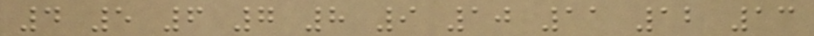4 5 6 7 8 9 10 11 12 13
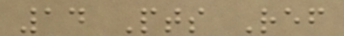14 Pts Ref
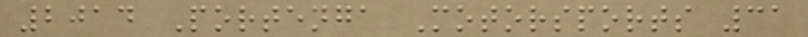2014 Portenga Motorsports 31
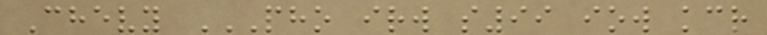Chevy PHO IRW S99 IOW KCR
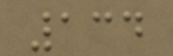134
